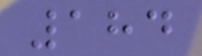184
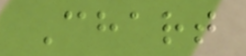Chart
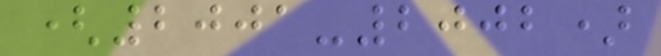(2001-2002)
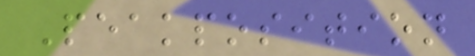Peakposition
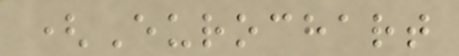(Eurochart
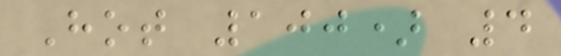Hot 100) 4
